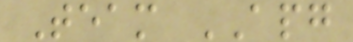Team APG
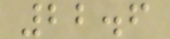22.6
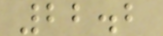22.2
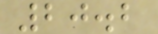20.2
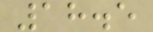18.5
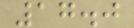17.0
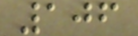106
